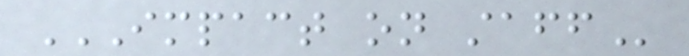IMPACT ON STAFF
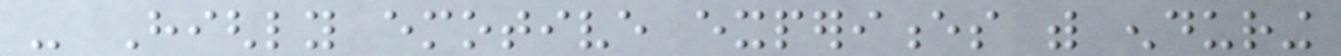- Highly emotive experiences with enduring
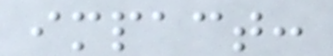impact:
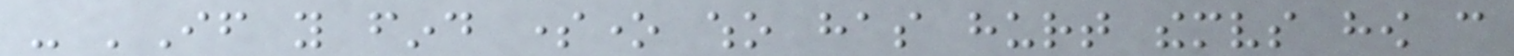- 'If you find someone who has hurt themselves how can
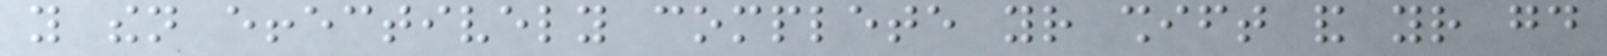you then effectively complete your shift and your good
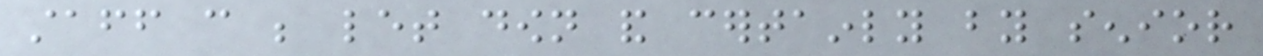staff can be let down and certainly by senior
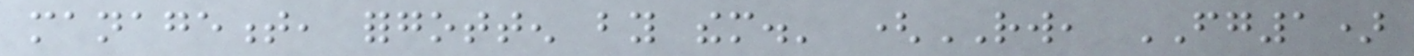management, forgotten by them.' (RW, FG1)
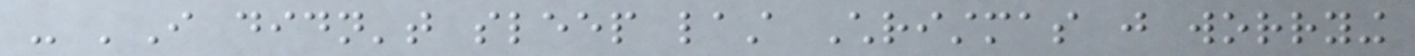- 'I didn't sleep last Christmas just worrying
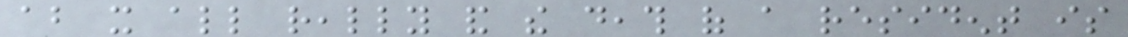about it all really and the death of a resident is
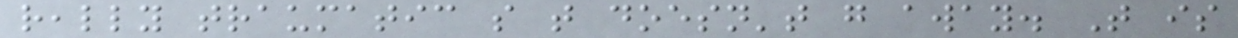really traumatic so that doesn't go away. That is
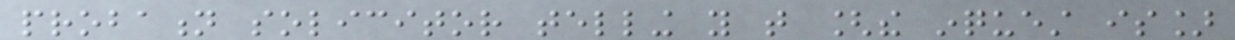probation solicitor telling you that [the inquest is]
